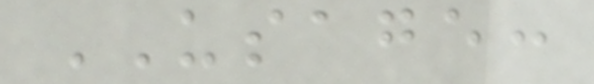USAGE:
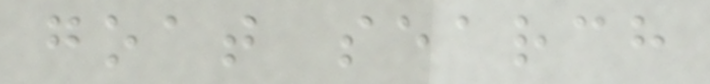goat search
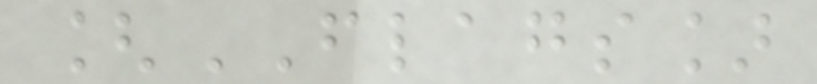[FLAGS]
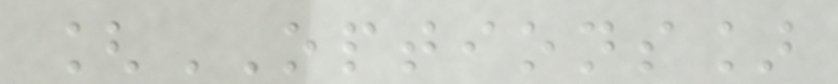[OPTIONS]
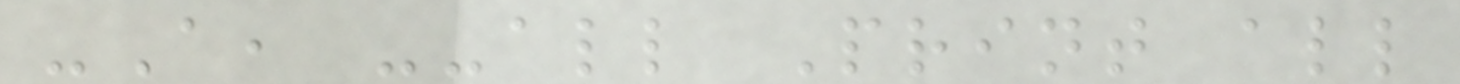-A, --all Print all
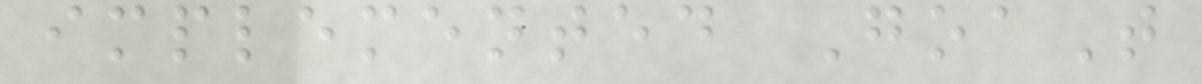implemented GoaT
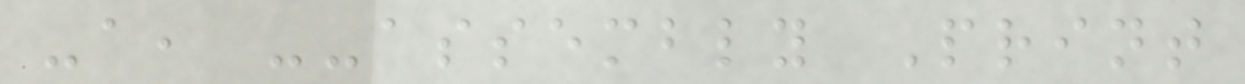-a, --assembly Print
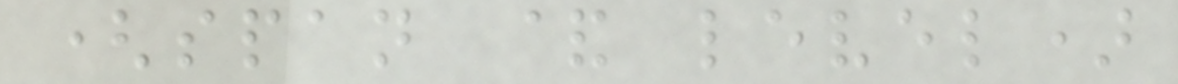(span & level)
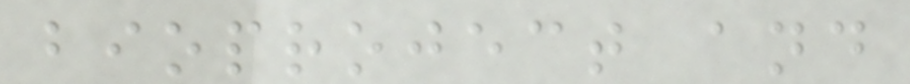bioproject and
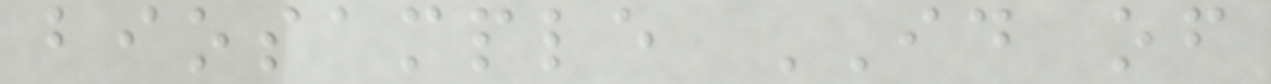biosample ID of
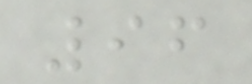96
